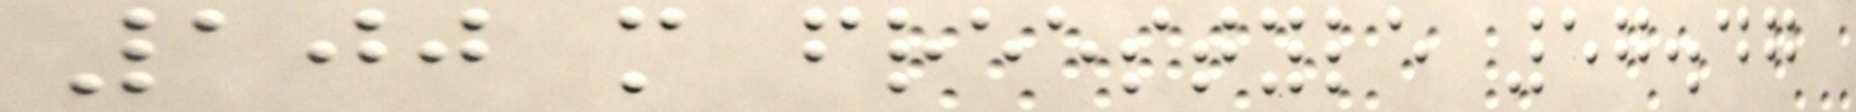100 m freestyle 57.47
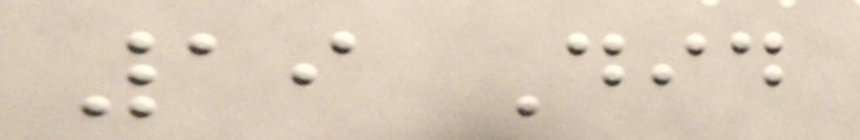19 Did
